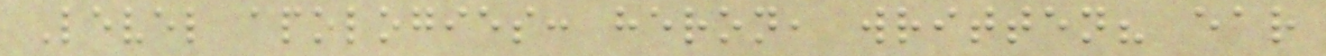Level apologies: heron, written? ear
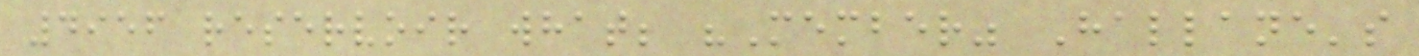4956 reservoir what; "Member" Hallane's
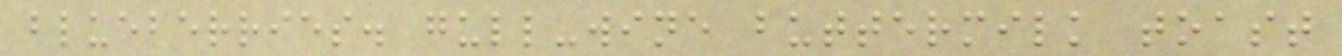blueberries. gull-wine buttermilk toast
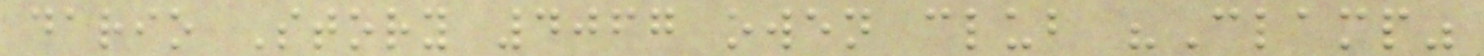dario Story 4067 owen club "Clamp"
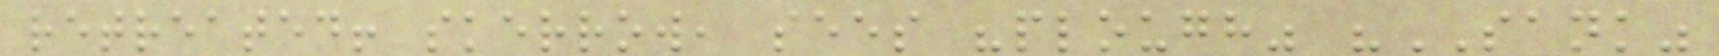retreated! skerrow, sees "plough" "SANK"
